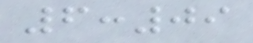6:09
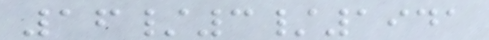16/3/1941
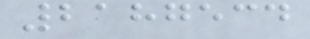2187534
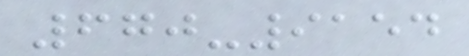670-9154
